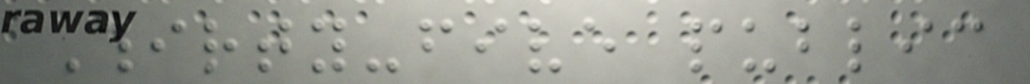Thirty-five public
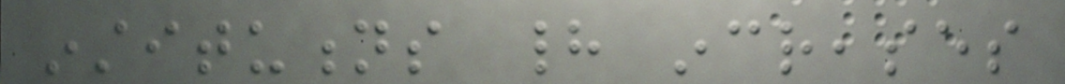institutions had increases
